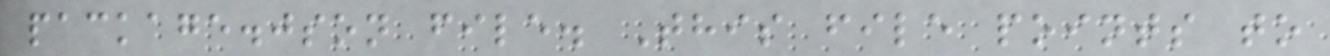package.json file. This file points to
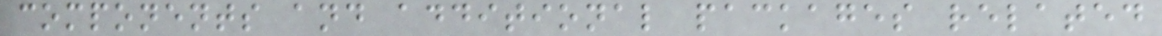components and additional packages related
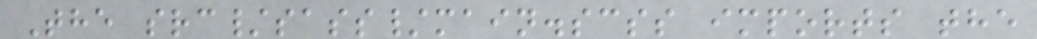The src/sass/main.scss imports the
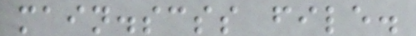main.scss file.
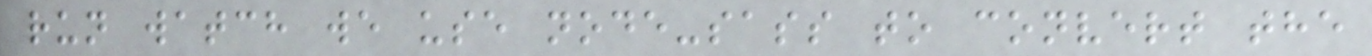run watch we use node-sass to convert the
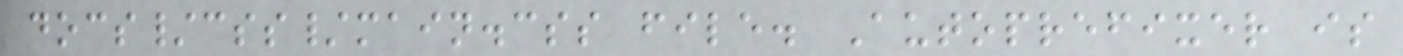docs/css/main.css file. Autoprefixer is
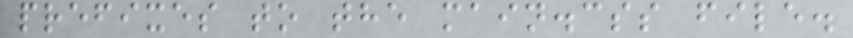prefixes to the main.css file.
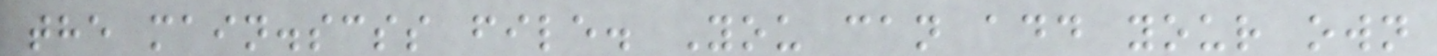the main.scss file. You can add your own
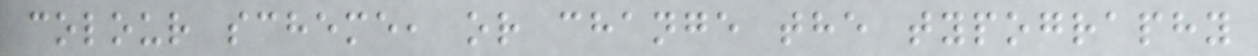colour scheme, or change the typography
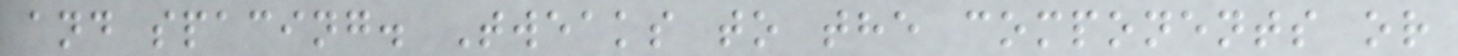and spacing. Tweaks to the components or
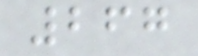267
